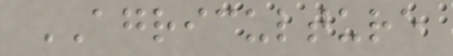AGRICULTURE
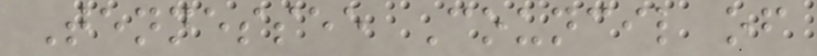Tennessee Council of
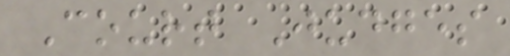Court Judges
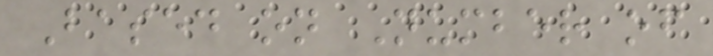Based on Number of
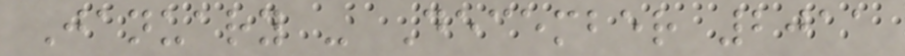January - December 2011
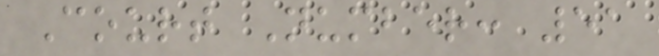Court Number: 51
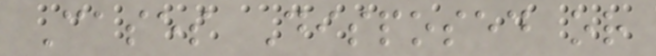Cases Disposed or
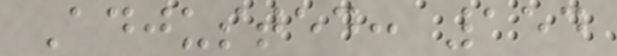Adjusted: 154
